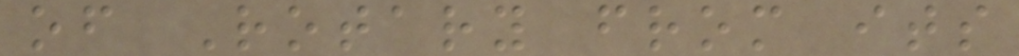of Rotary from its
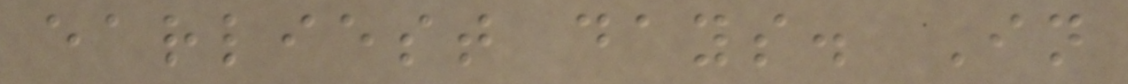earliest days. In
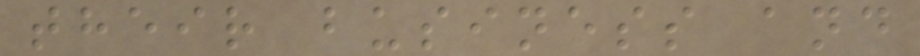their business and
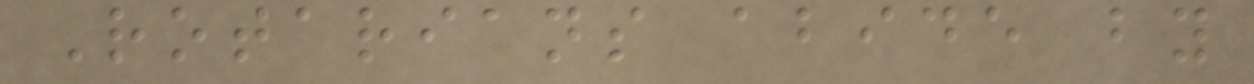Rotarians abide by
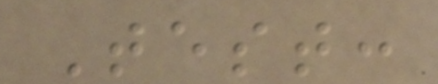Test:
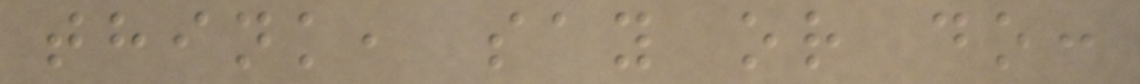think, say or do:
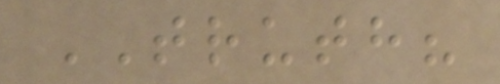TRUTH?
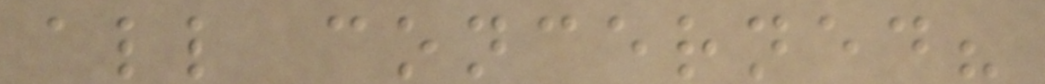all concerned?
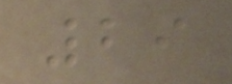29
